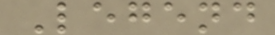Legend
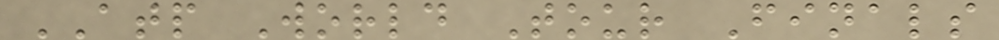ATP World Tour Finals
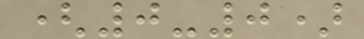(0-0)
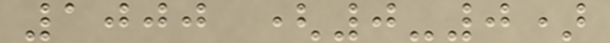1000 (0-0)
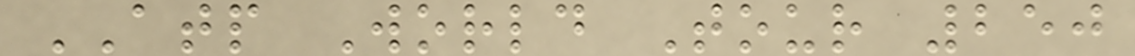ATP World Tour 250
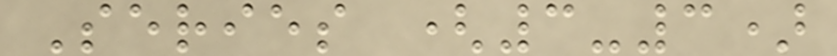Series (3-3)
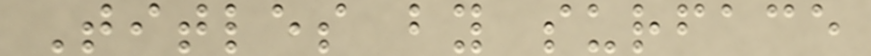Titles by surface
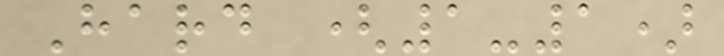Hard (1-1)
